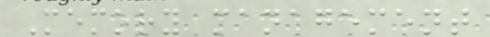Memory management
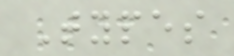Types
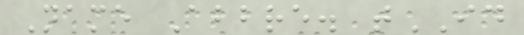Name Abbre. tID
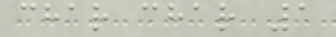char char 1
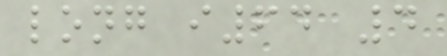long i64 4
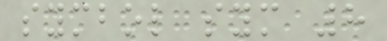symbol sym 8
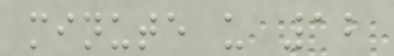minute u 12
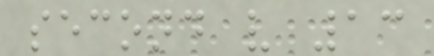second v 13
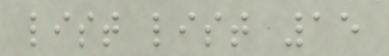list list 15
